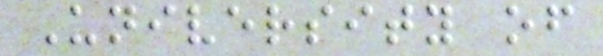University of
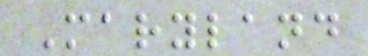Maryland
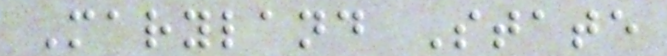Maryland State
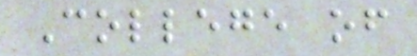College of
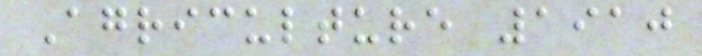Agriculture 1910
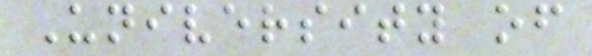University of
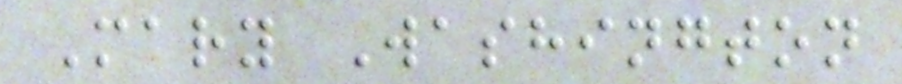Mary Washington
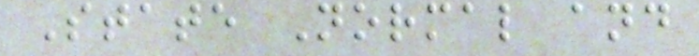State Normal and
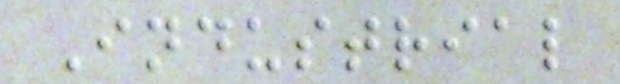Industrial
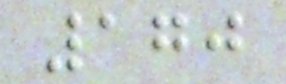170
